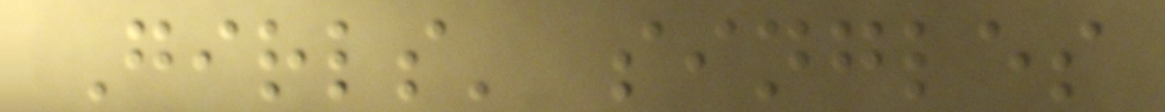Girls' singles
